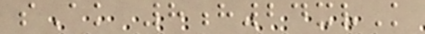sAk 8h24xvK
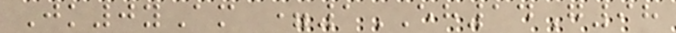Jk0yAm =1EH14G98
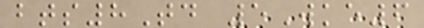bts8Td 5Wke6
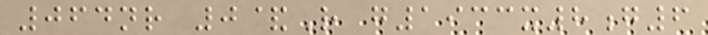064nr 0&R g1933x8g6
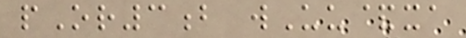pOr3b wUu&xa
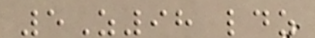5Z98 ldz
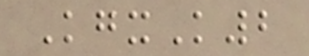KgxK2
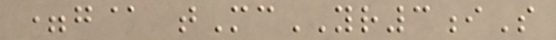=g@ tMcYR3iS
